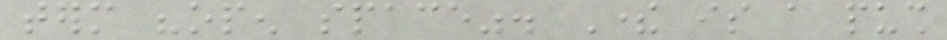term "open space". There is a push
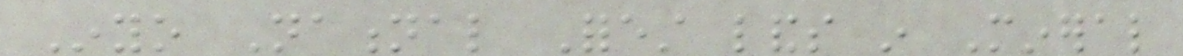Inyo National Forest lands in Mineral
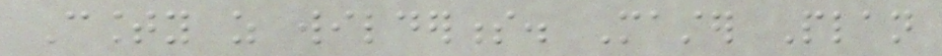County as wilderness. Master Plan
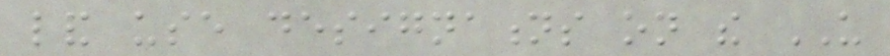land use designations on the US
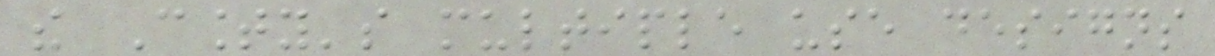the County's multiple use designs
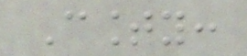County:
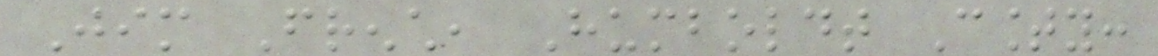Jim French, Humboldt County:
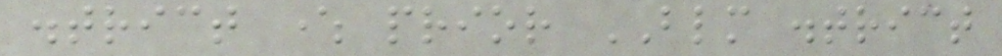district where prior BLM district
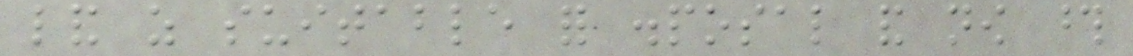land as suitable for disposal and now those
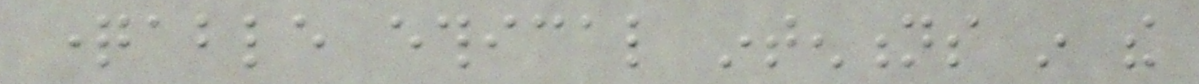questionable ethical intentions in the
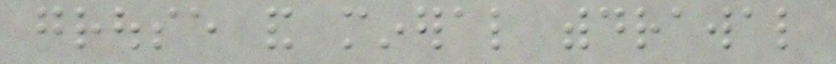grouse and mineral withdrawal
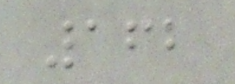162
